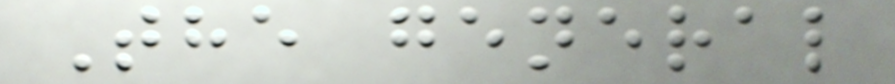The general
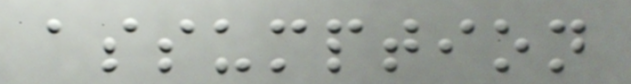assumption
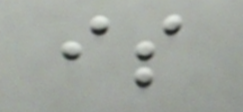is
